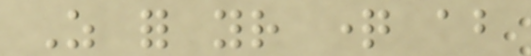As for your question about
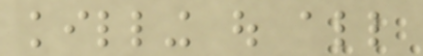killing out all
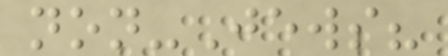non-Jews?
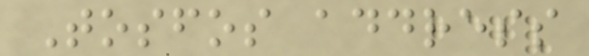Tosfos address
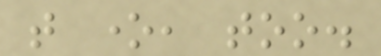that one, too.
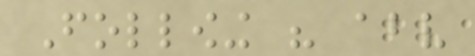Following his above
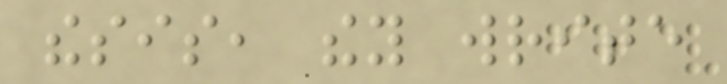thesis, they write
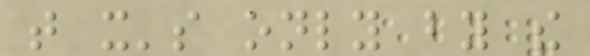that it's only by the
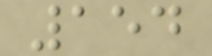154
